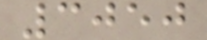3050
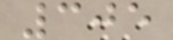305
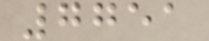7751
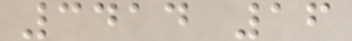3414 16
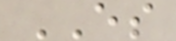ES
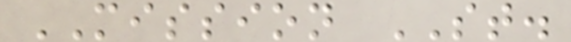MISSION ST.
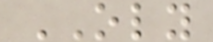OLY
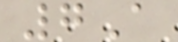7A
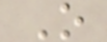O
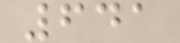641
